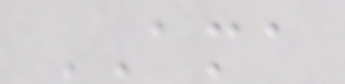AMA
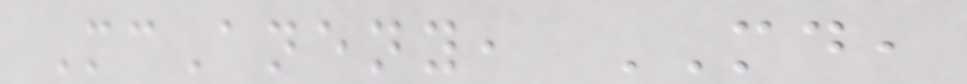McAneny, MD,
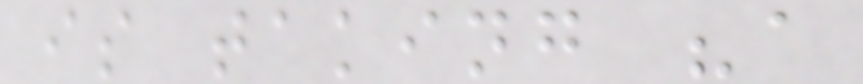is taking "a
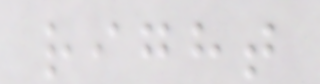right
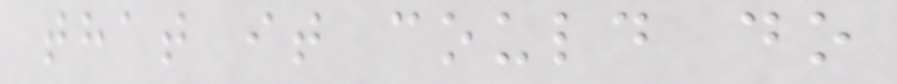that it could do
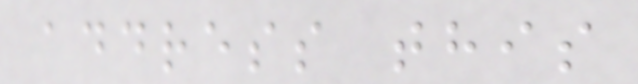address this
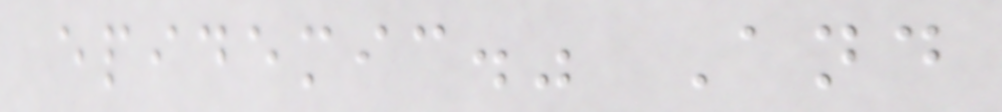epidemic." And
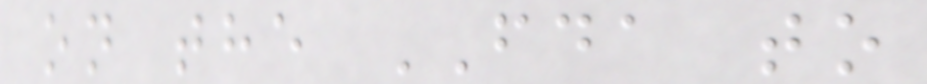on the FDA to
